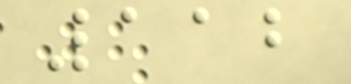112
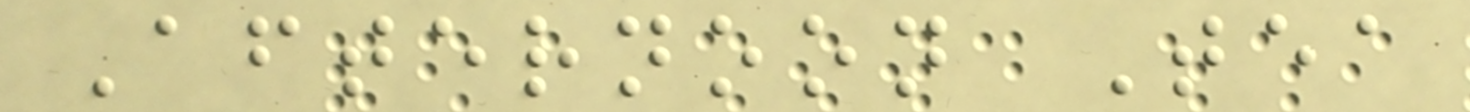Afternoon Tea
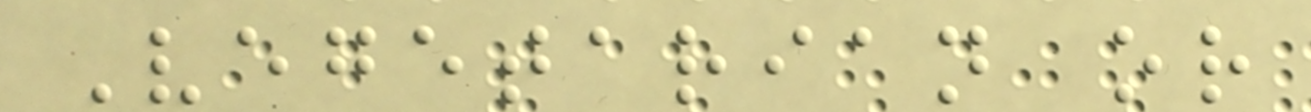Vegetarian or
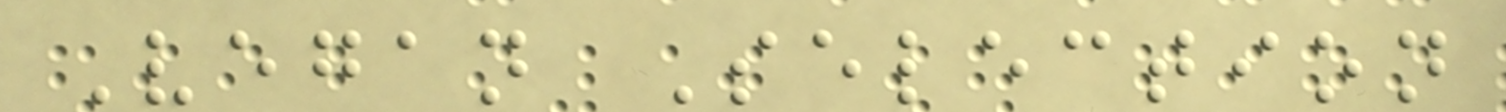Vegan Selection
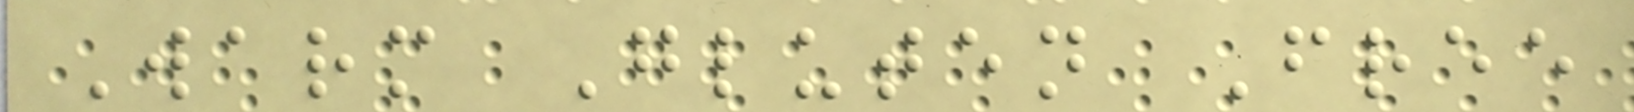Warm Gluten Free
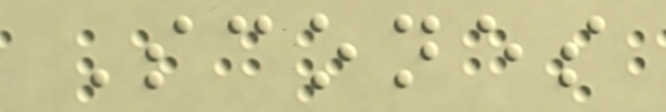Scones
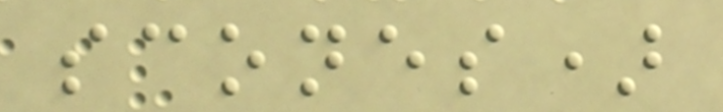scones)
